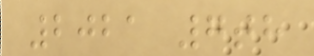2021 7th
